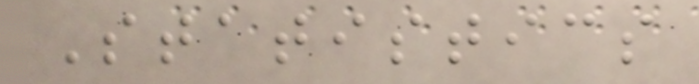Statistics
